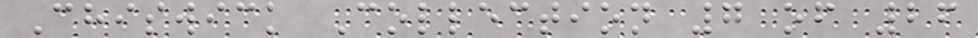Chiswick Collection 7 of 26
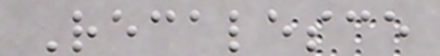Recalesce
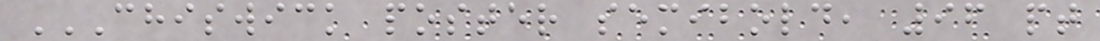CHISWICK POSTER SEMIBOLD, 96 PT
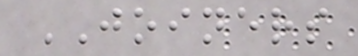JOINERS
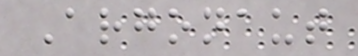Argonaut
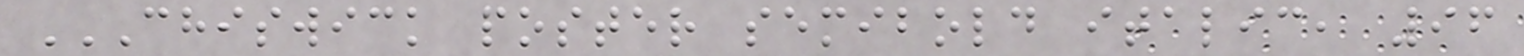CHISWICK POSTER SEMIBOLD ITALIC, 96
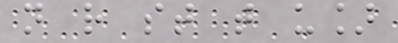n r st t u]
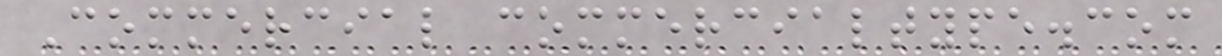Commercial commercialtype.com
